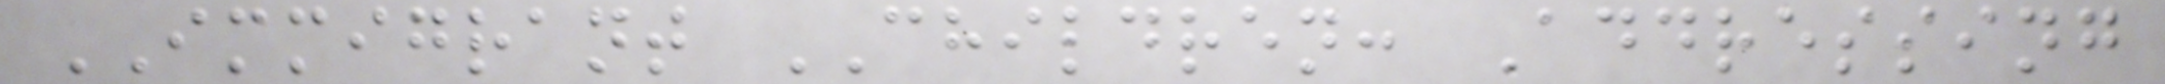IMMIGRANT CHILDREN: Addressing
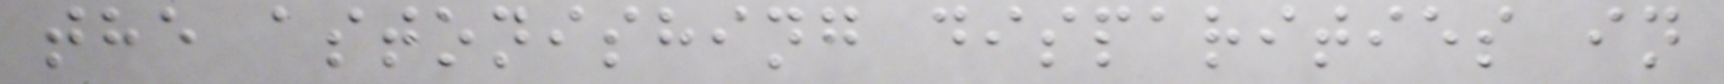the astonishing disparities in
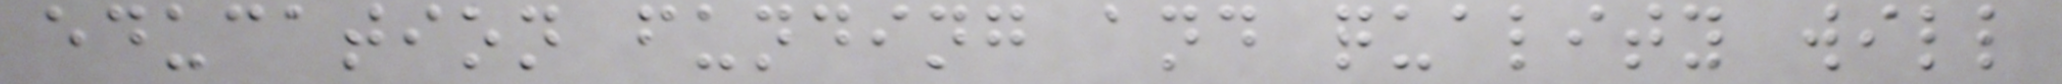education funding and quality will
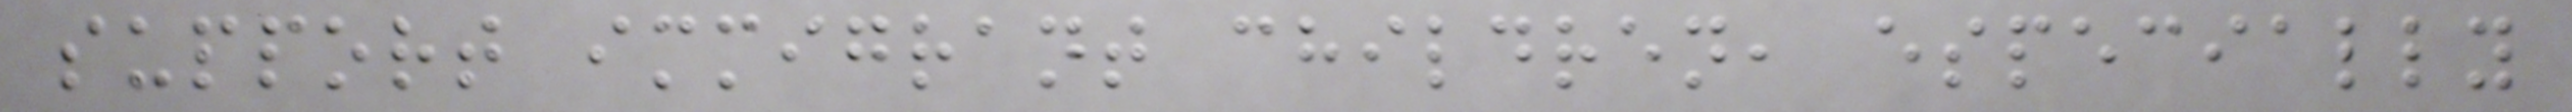support immigrant children, especially
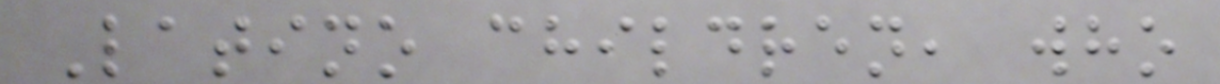Latino children, who
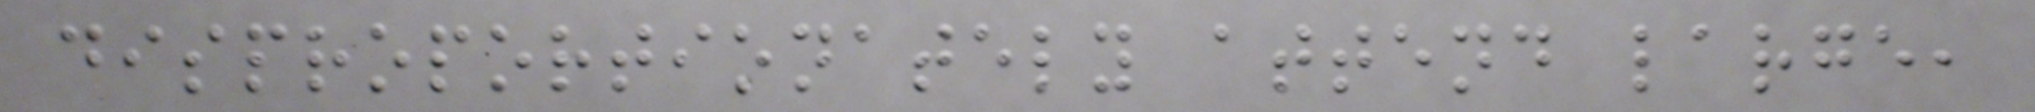disproportionately attend large,
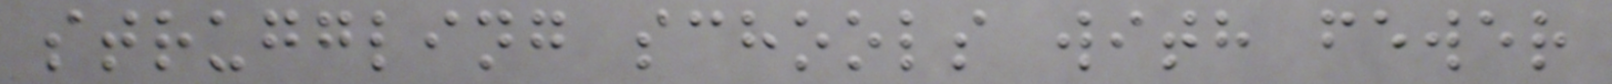struggling schools with fewer
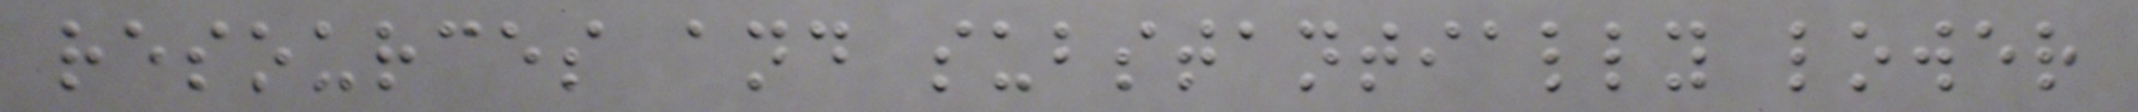resources and substantially lower
